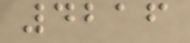4216
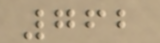762
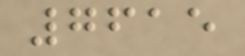7615
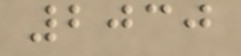2030
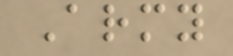Army
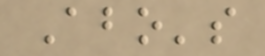Abo's
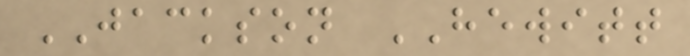JACKSON HEWITT
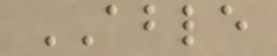ABLE
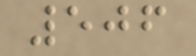506
